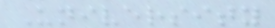University
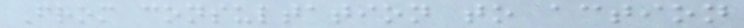From consultation to action
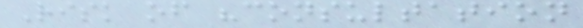Risk of "consultation
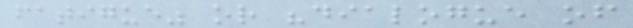fatigue" or "dialogue of
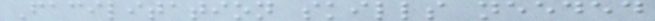Facilitation skills needed
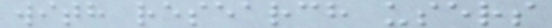with research users
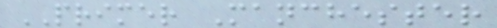PRIMER Manchester
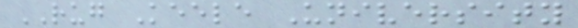RUG Keele University
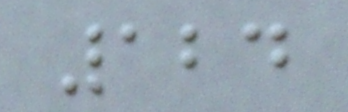124
